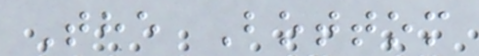The Bottom
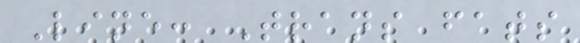Line: Trans fats
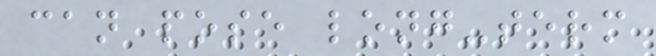can pose long-term
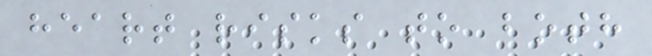heart risks to both
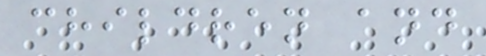children and
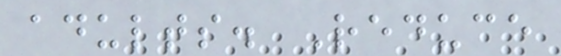adults. Reduce
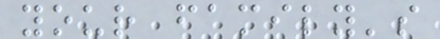your family's
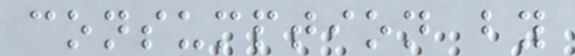consumption by
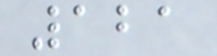121
